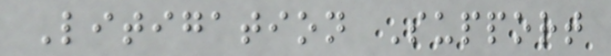Litigation Support
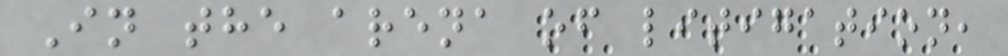In the arena of litigation,
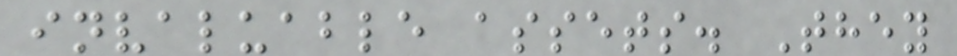invaluable assets. They
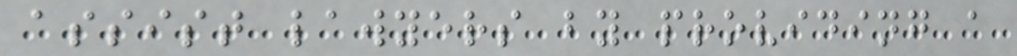assist lawyers by providing a
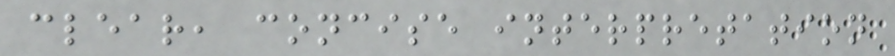clear, concise interpretation
